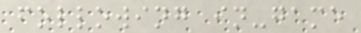following in-game
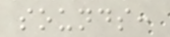sounds:
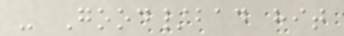- Good/bad hit
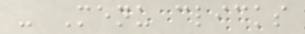- Menu clicks
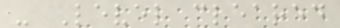- Level cleared
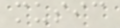music
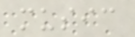music
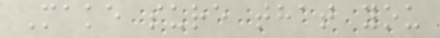Make sure that you
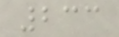233
